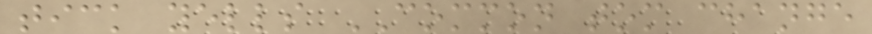tick yells COMMON tom change
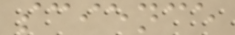science
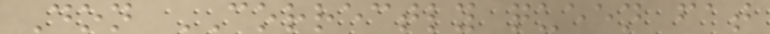Don CORRECTLY queen fat
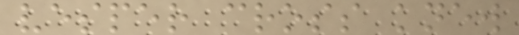vesper cross knew
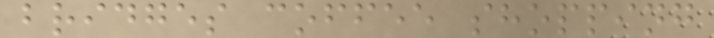bridges coffee shopping
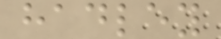hadley
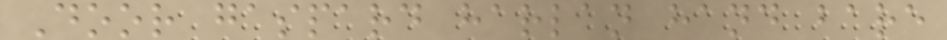Door gaspard harlan hand bare
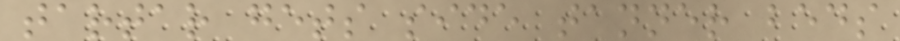tartar gets side tanner beds
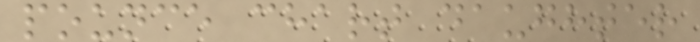pounce chart daughter
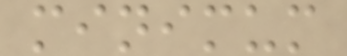minimum
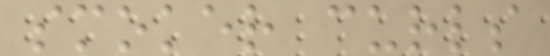smoker curls
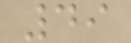49
